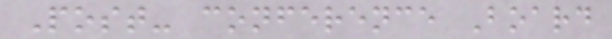Post- conference Board
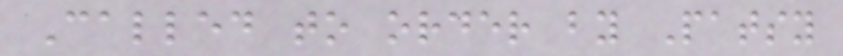Called to order by Patsy
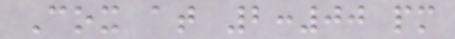Cox at 2:00 pm
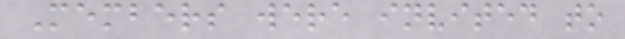Members were invited to
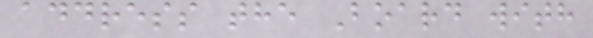address the Board with
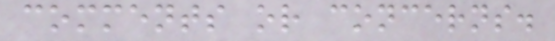comments or concerns.
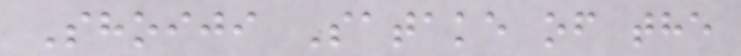Shoiji Satake of the
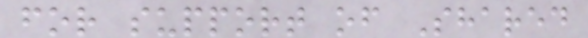for support of Shared
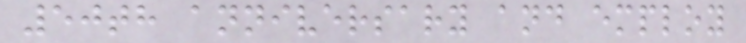50th anniversary and employ
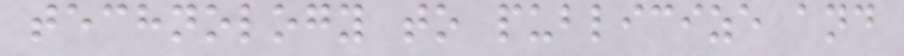technology to publicize and
